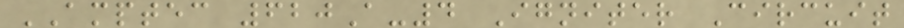AMPTEC 620A-4 Igniter Circuit
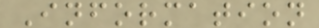Information
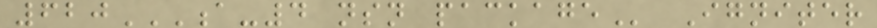620A-4 NSN PACKAGE Igniter
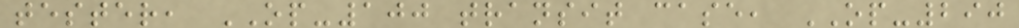tester, OP-100 transit case, OP-290
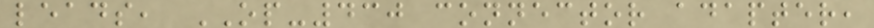leads, OP-430 connector adapter,
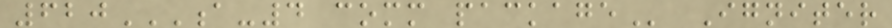620A-4 COMM PACKAGE Igniter
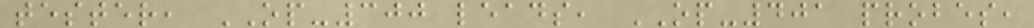tester, OP-300 leads, OP-401 probes,
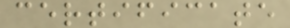certificate
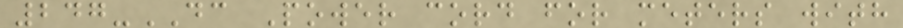247-DC Power cord for meters with
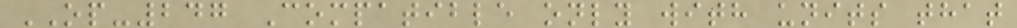OP-247 Compatible only with units that
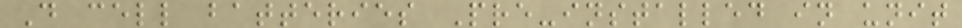D cell batteries Pre-installed in unit
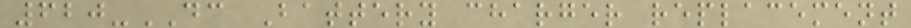620-DC Battery charger replacement
